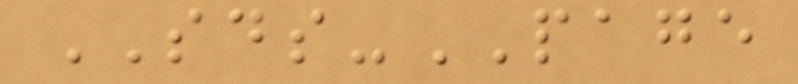SDS-PAGE
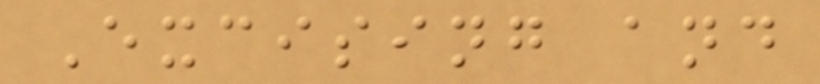Excising and
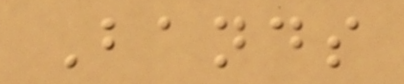Bands
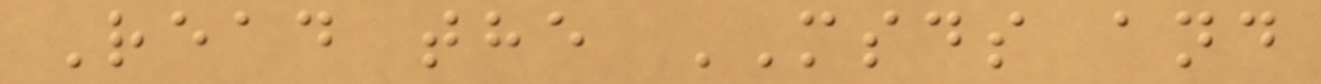Read the MSDS and
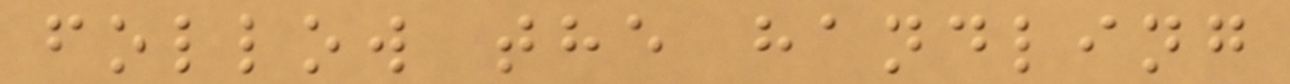follow the handling
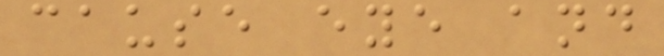cause eye and
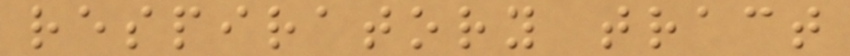respiratory tract
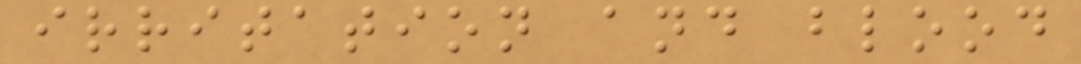irritation and blood
